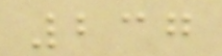237
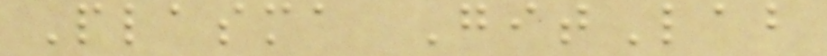Plasma GitLab
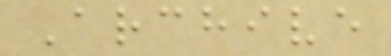Archive
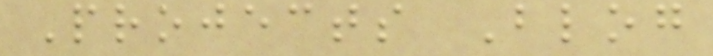Projects Blog
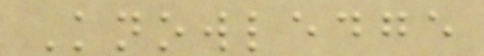Knowledge
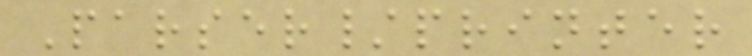Parser/printer
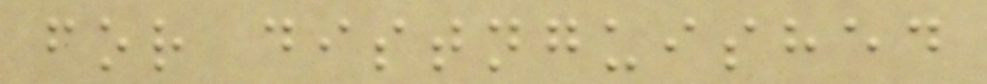for distnguished
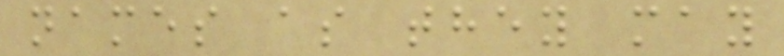names as they may
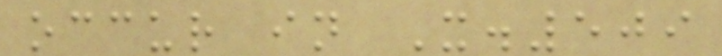occur in X.509
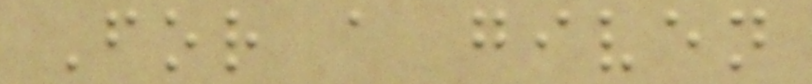For a given
